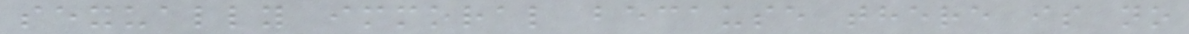sexually immoral because there is no
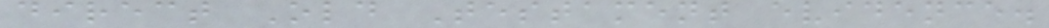direct Old Testament evidence.
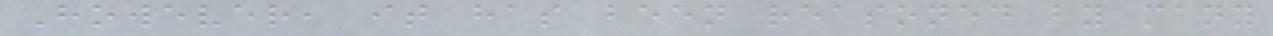However, it has been reasoned by many
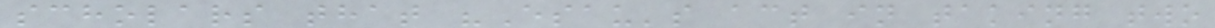scholars that "Esau's act in taking two
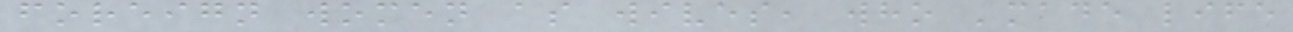foreign women as wives, who 'made life
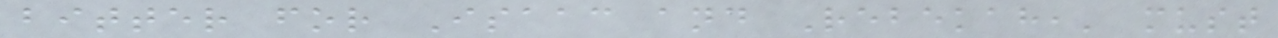bitter for Isaac and Rebekah,' must
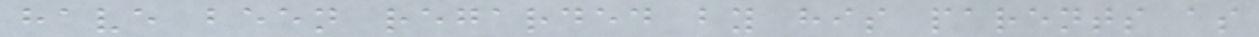have been regarded by his parents as
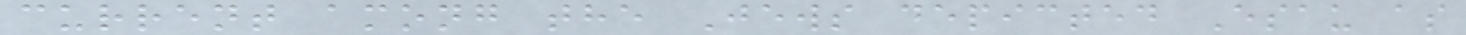current among the Jews depicted Esau as
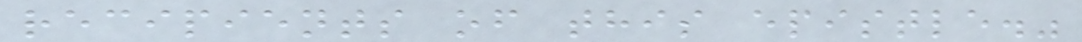recipients of this epistle."
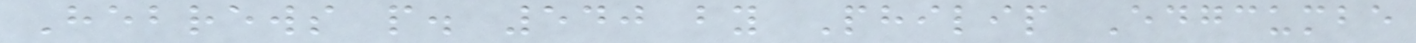Hebrews p. 540 by Philip Edgcumbe
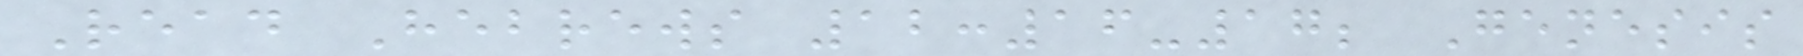Read Hebrews 12:16-17; Genesis
